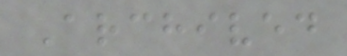Archived
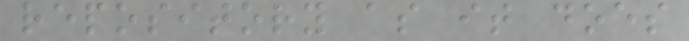repository as it does
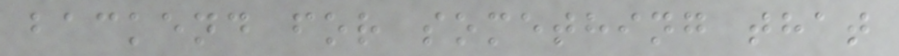backend for something that
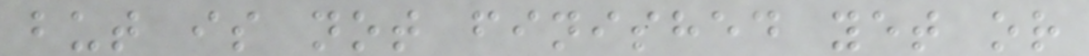but is not finished yet or
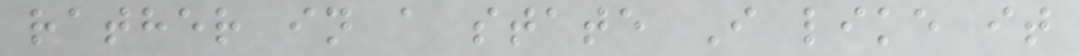rather in a state I like it
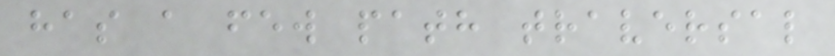has a few path traversal
